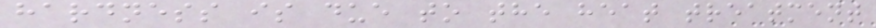hardness is due to the heat treatment
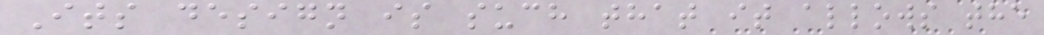Its design is such that it allows the
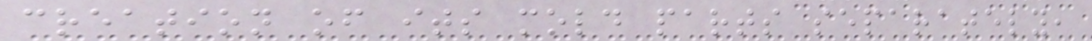creation of its mold parts separately,
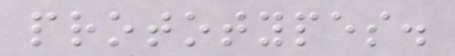prototypes.
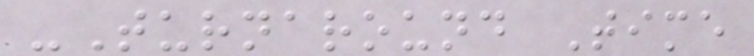-Turnaround Time
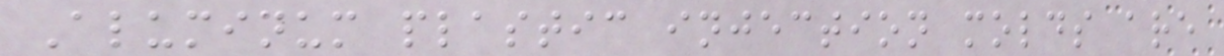Aluminum plastic injection molds are
